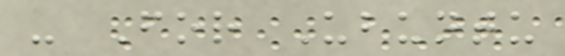- For Ubuntu
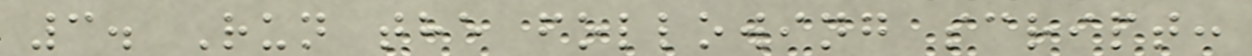3. Run the following script:
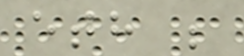eth ;
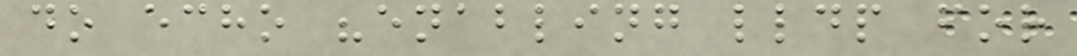do echo "enabling lldp for
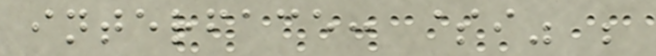interface: $i" ;
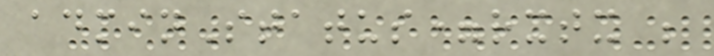adminStatus=rxtx ;
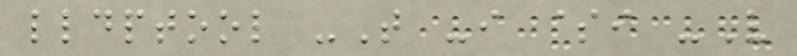lldptool -T -i $i -V
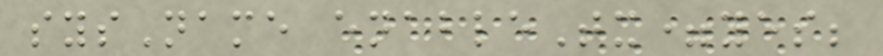sysName enableTx=yes;
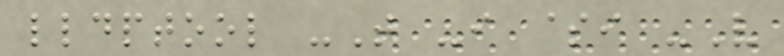lldptool -T -i $i -V
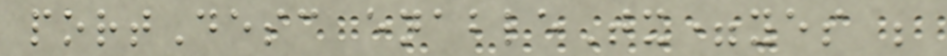portDesc enableTx=yes ;
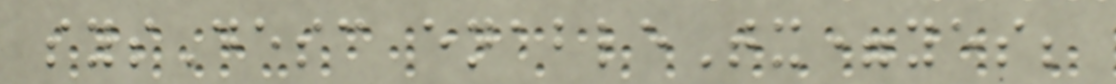sysDesc enableTx=yes;
